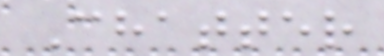Chatter
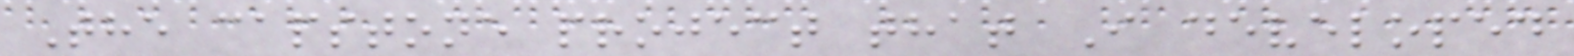The capstone project that I developed
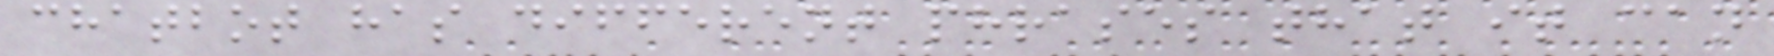chatbot has different phrases that it can
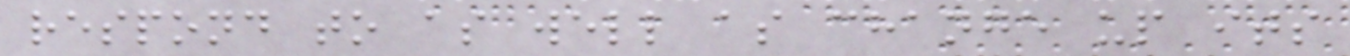respond to as well as change up its
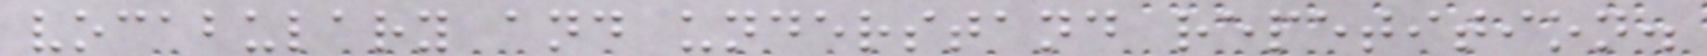vocabulary and understand repetition.
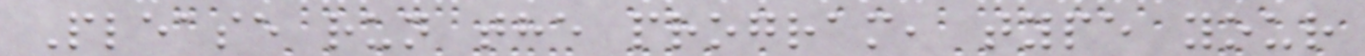Please run the program, type your
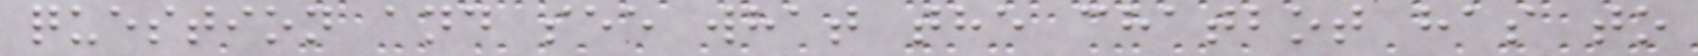question and see what the chatbot has to
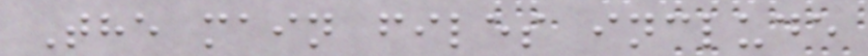The main files include
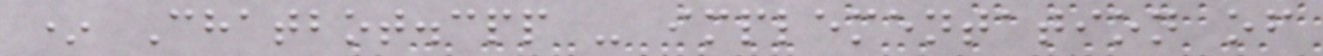* Chatbot.cpp - implementation of
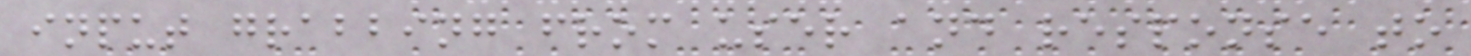input grabbing from user and response to
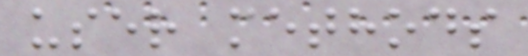user methods
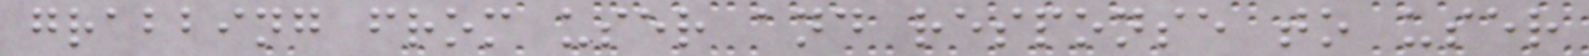grabbing from user and response to user
